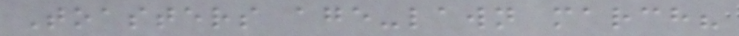Toasters age-lawn march?
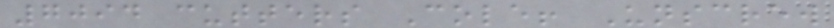7094 cutters Cole! Unscrew
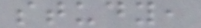study,
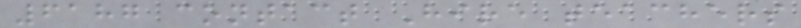6187 contact Hire teachers
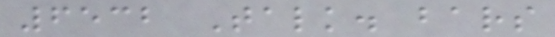6532 Talk. bars
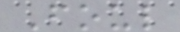Foul
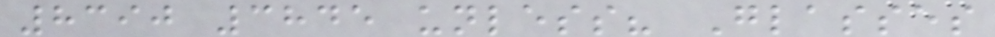8390 3845 unless? Glasses
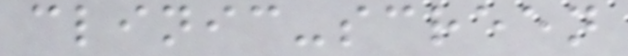clinic-screen
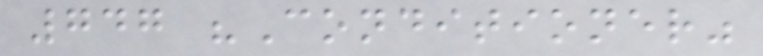747 "Conditioner"
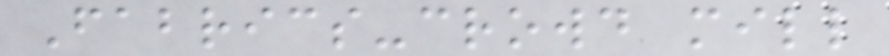Fabrics-crowd mill
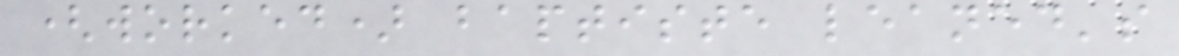(worked) baptiste leaned's
